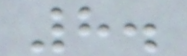8.
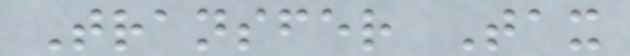Transfer Tax
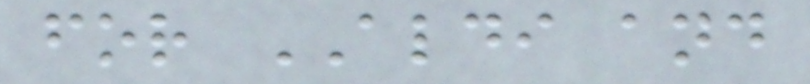for ALDI and
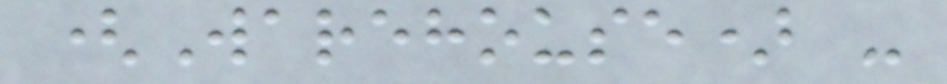(Warehouse) -
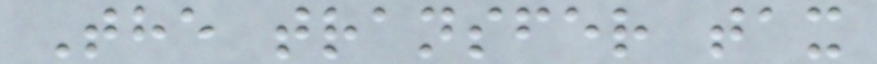The transfer tax
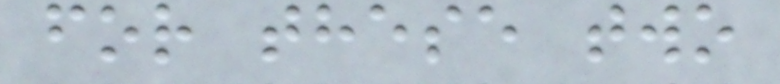for these two
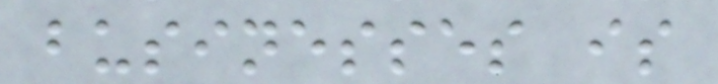businesses is
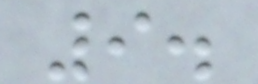9.
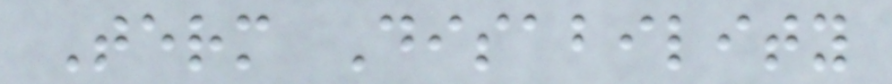Term Disability
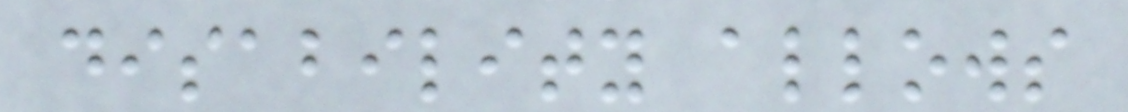disability allows
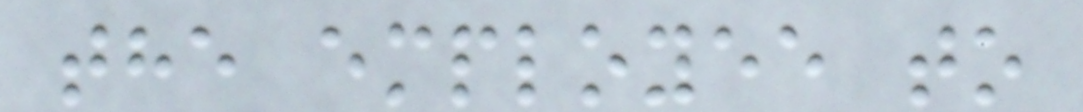the employee to
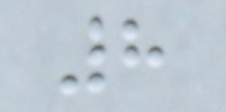8
